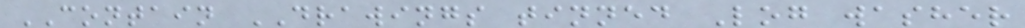CONTAIN DRAWINGS tinned Log washer
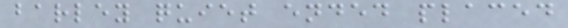barley quiet ended placed
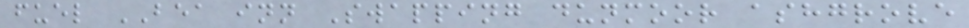fuel BEA inn Swapping dunmoor ashgrove
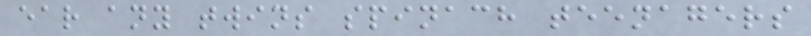ear any twins spinach teenagers
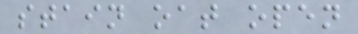stain oat open
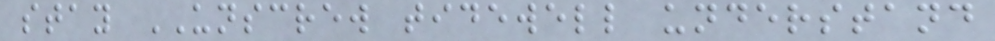stay UNSCREW tidewell understand
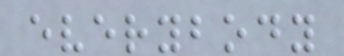everybody
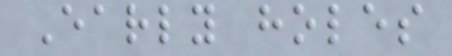Early holes
